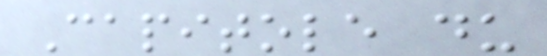Capitole du
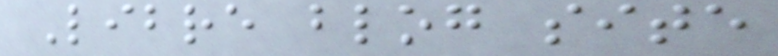Libre blog site
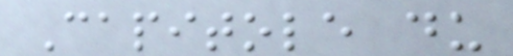Capitole du
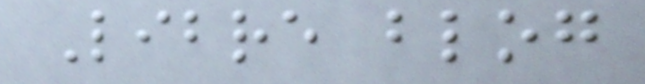Libre blog
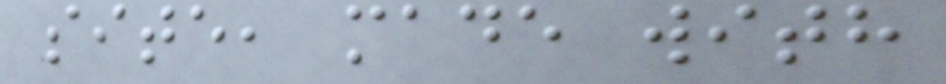site, made with
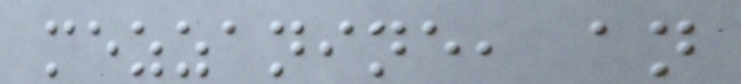mezzanine, an
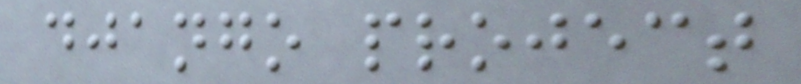django project
